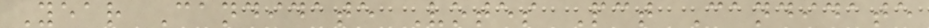Year Candidate Votes Pct Candidate
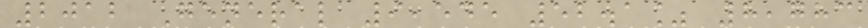2012 General 9,545 52.1% 8,783
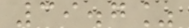39.7%
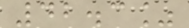42.3%
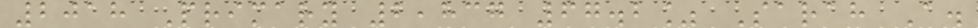2018 Primary 2,837 67.2% Sarah A.
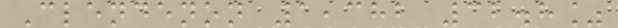Clendenon 1,382 32.8%
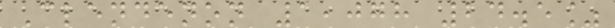Clendenon 1,078 24.5%
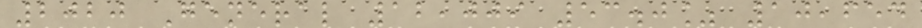2020 General 12,009 53.0% 10,654
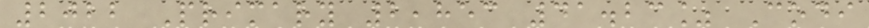2022 Primary 2,853 41.23% Codi
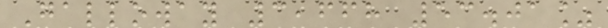Galloway 3,668 53.01%
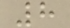8
